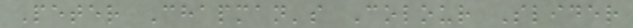Peter Chapman's Colour Slider
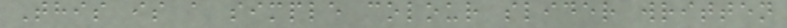This is a simple colour slider written
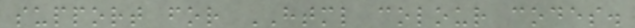support for HTML colour codes.
